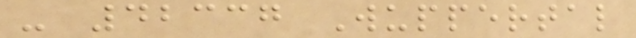- 42337 Wuppertal
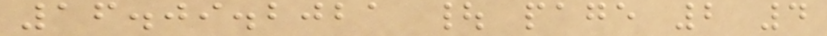16.09.2021 | page 2 4
